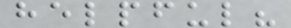helpful?
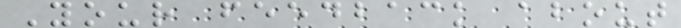Your feedback about
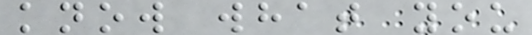know what you
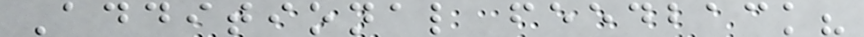Additional feedback?
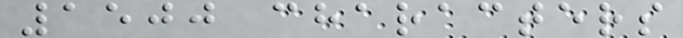1500 characters
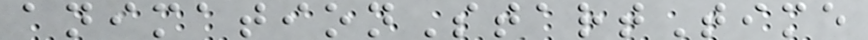animationStartTime
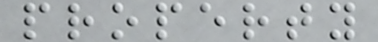property
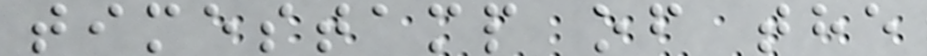timestamp of the
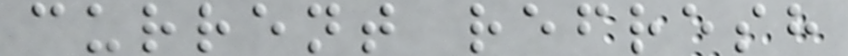current refresh
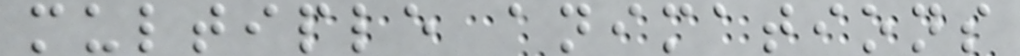multiple animations
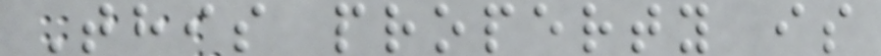This property is
